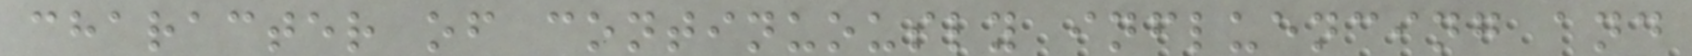character of continuously influencing and
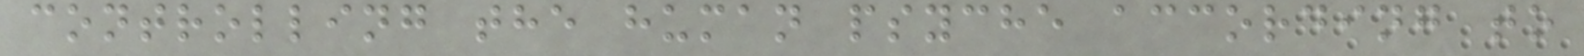controlling the human psyche according to
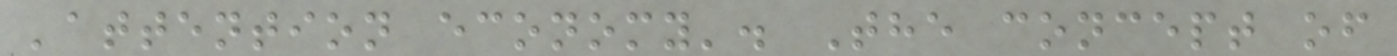'attention economy'. The concept of
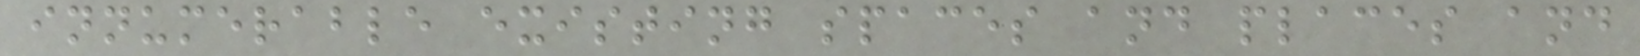innumerable existing spaces and places and
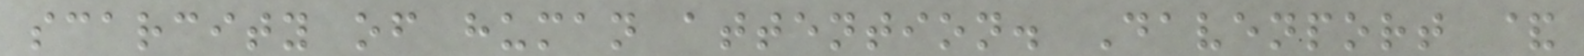scarcity of human attention. Davenport &
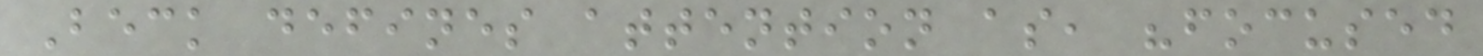Beck defines attention as, "focused
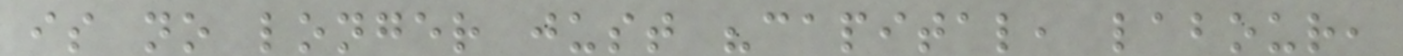is no longer just "capital, labour,
